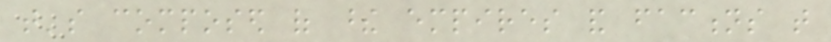that's composed of these empires and factions that
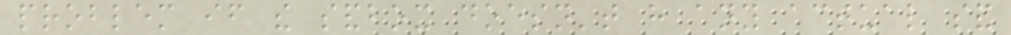problem if the sandbox doesn't have any actual sand
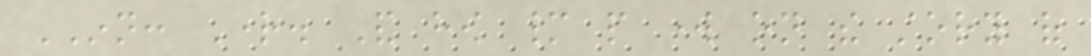INN: Right. And how many people work on the story of
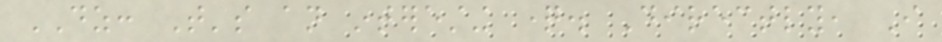DZ: That's an interesting question. Directly, I
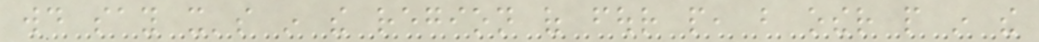would say it's in the region of four people, but other people in the
